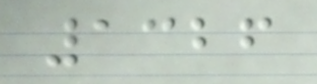1326
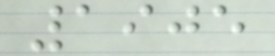1905
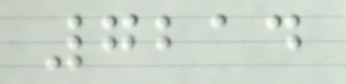7214
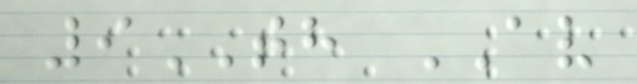9TH AV
